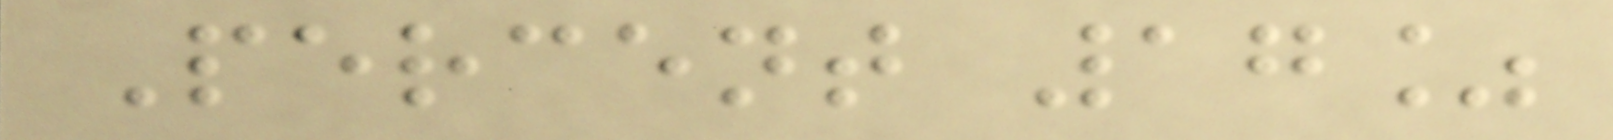Percent 17%
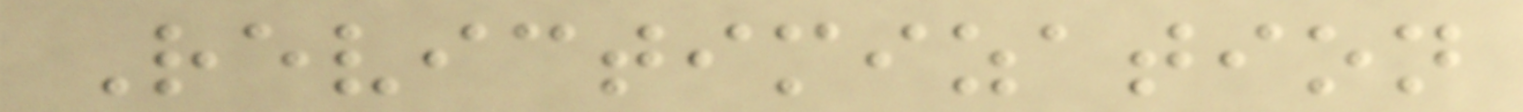Revictimization
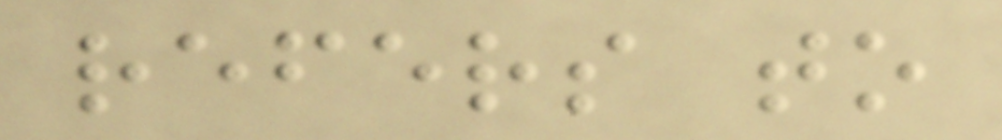refers to
